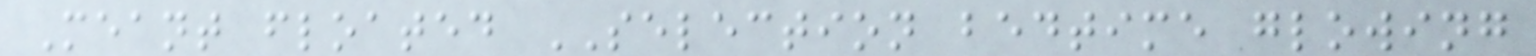Meant floated SELECTION bedtime glowing
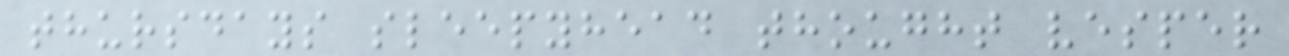thursdays sleepyhead thought vesper
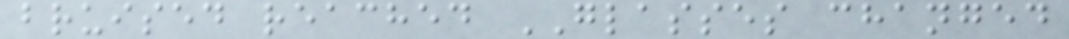bruised reached GLASSES changed
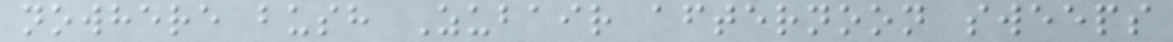nowhere bush Zubair afternoon sweeps
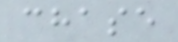chase
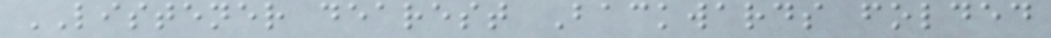LISTENER dearest Backwards folded
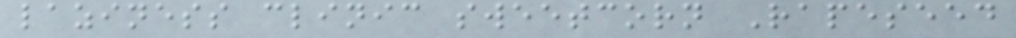laziness clinic sweetcorn Rapeseed
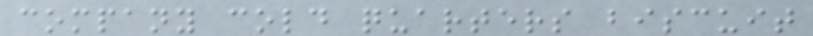company cold quarters biscuit
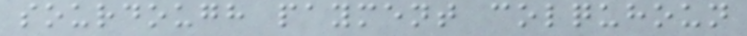sourdough payment colquhoun
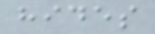hides
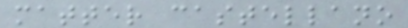matter castellano
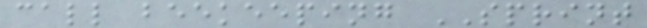call beekeeping SPRINT
